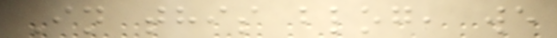In this blog, we
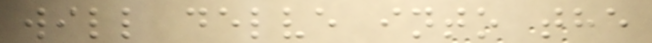will delve into the
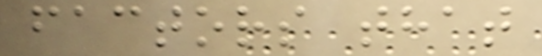factors that
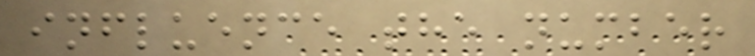influence the number
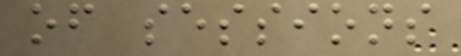of sessions
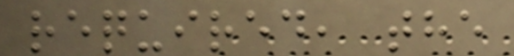required, the
